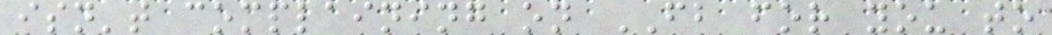isn't complaining on FB for you to
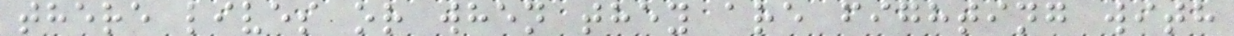there lives or when they are fighting with
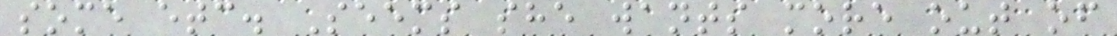some etc. Seems she wants more out of
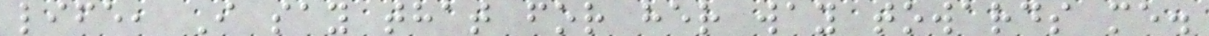life, I say that for her way towards me.
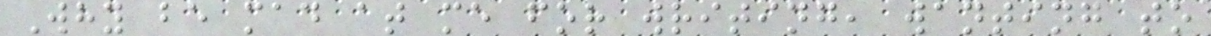Why be mad at me for writing, wanting to
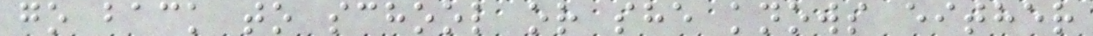go back to school or she knows either
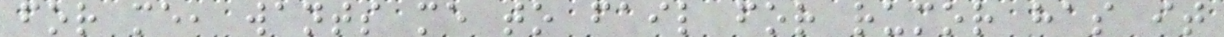for me, wants me to fail for rumor has it
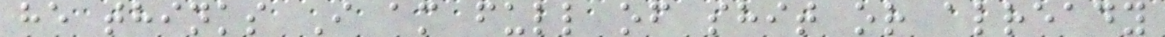he thinks I am full of shit or already
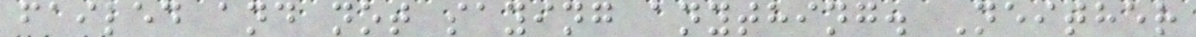failed and not saying anything. Neither
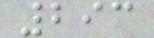293
